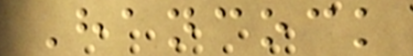Hancock
